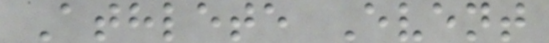Athlete Event
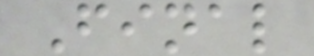Final
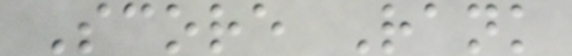Score Rank
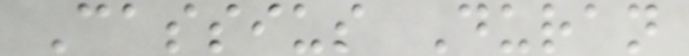Cassius Duran
